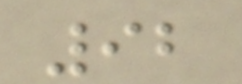92
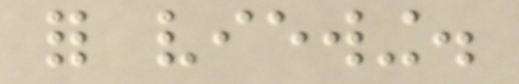for viewing.
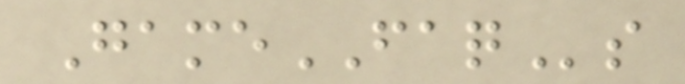GameFAQs
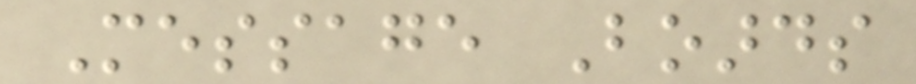Message Boards
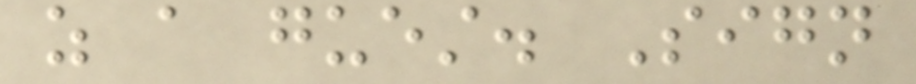as a guest. Sign
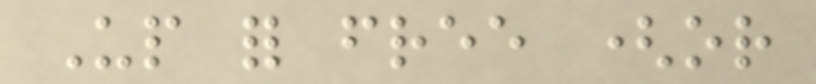Up for free (or
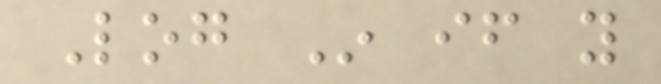Log In if you
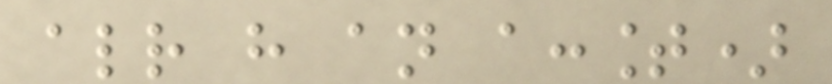already have an account)
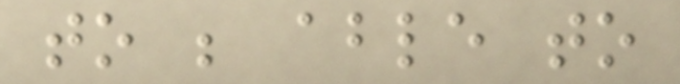to be able to
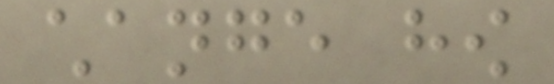change how
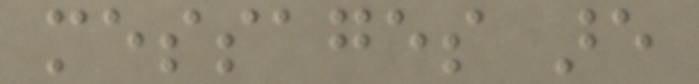messages are
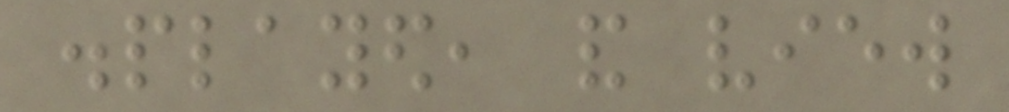displayed, and view
